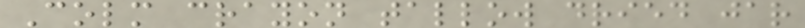Colm crayon tallow dried jar
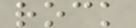rock
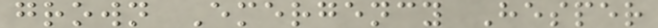grown Emergency Hesper
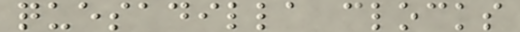quesadilla clocks
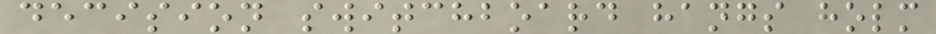decision switchboard hangs holm
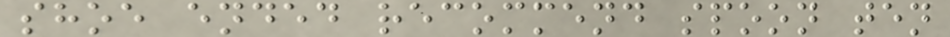shoe ended recommend spoon ten
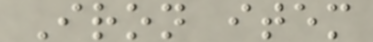Iron item
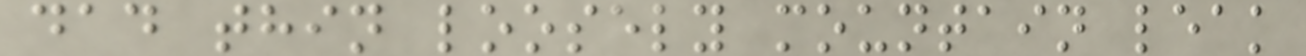dad thin loosely mountain leak
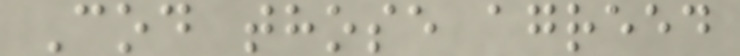Cod those agreed
